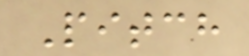Pitch
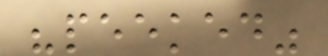"peeked"
